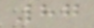87
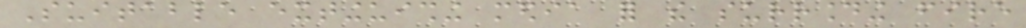Suitable extinguishing media for the surrounding fire
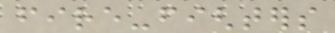fire-fighters
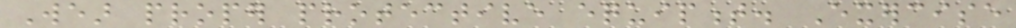Wear proper protective equipment. Exercise
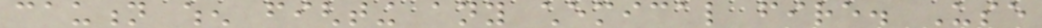caution when fighting any chemical fire. Use
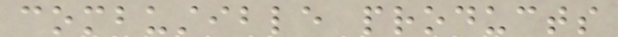combustible products
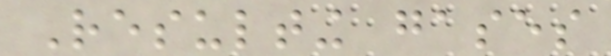Resulting gases
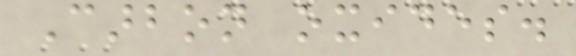Carbon oxides.
